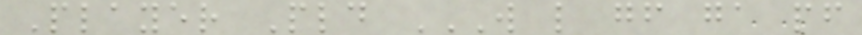Player Pld W L GF GA PF
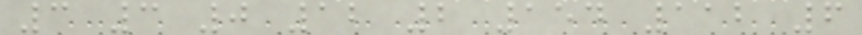3 3 0 12 2 154 112 6
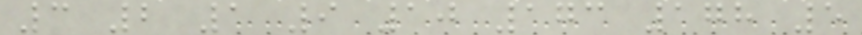3 2 1 9 10 173 178 5
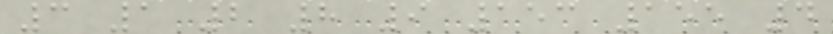3 1 2 8 9 153 155 4
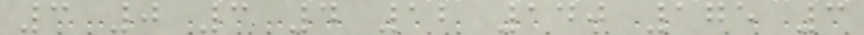3 0 3 4 12 140 175 3
